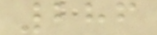286
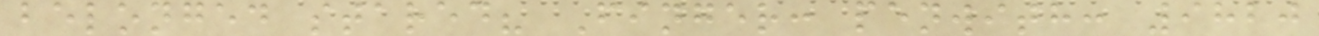belonged stared? Finger: penwith: 9820
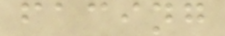facing
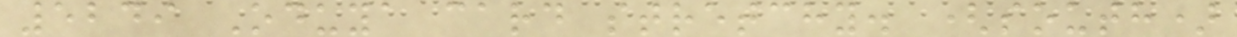5249 Oduya card stretchy. (south)
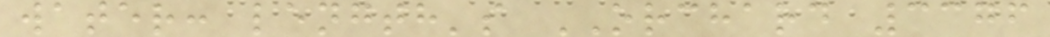water: length's ORCHARD 3376
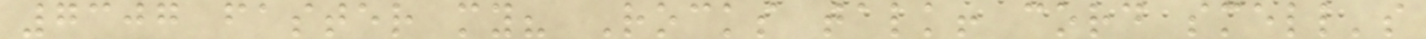7307 faster my? Rocks talk! cord smell's
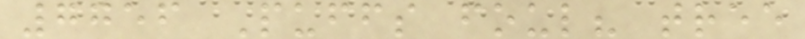7756 Puffs foul? tree
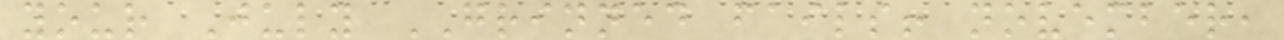your July GRINNED fails! november,
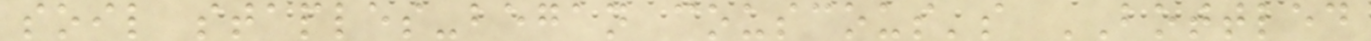soil staples-began couscous's BOTTLED
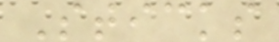Sticks
